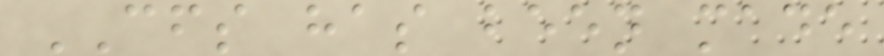CFS has been made
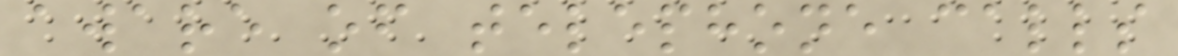aware of telephone calls
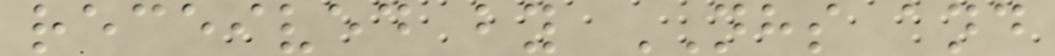received by NHS and
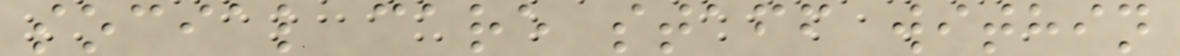social care staff within
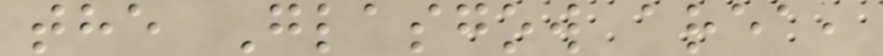the Glasgow area,
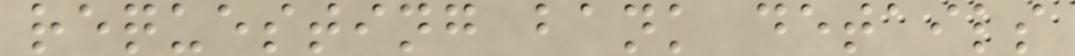requesting bank details
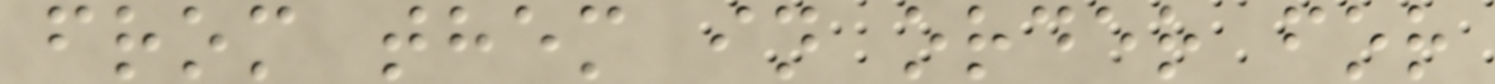from them in order for
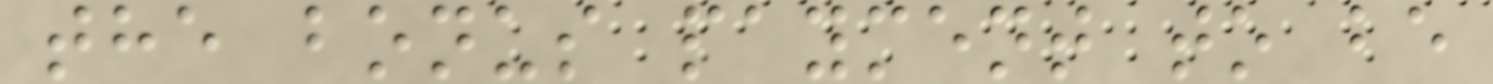the bonus payment to be
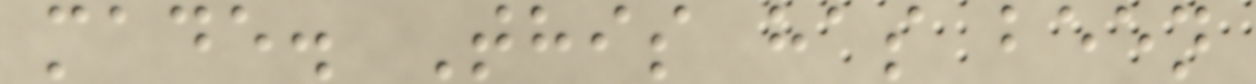made. This has been
